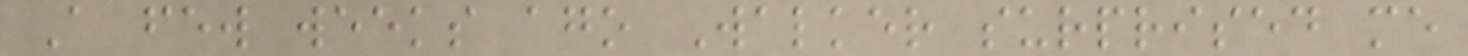A few weeks ago Walker surprised me
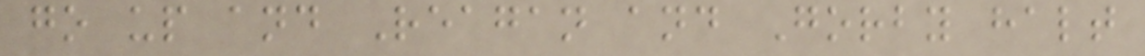go up and Reagan and Gorby halt
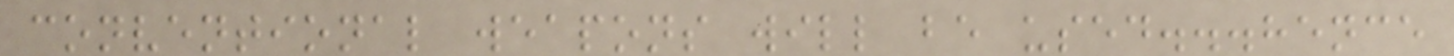conventional weapons will be used...hence
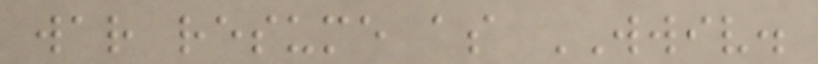war resume as WWIV.
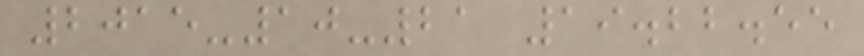2015-10-21 19.22.55
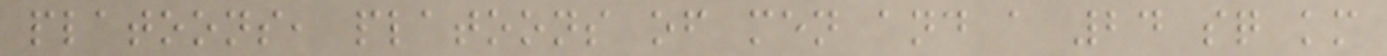platoons, platoons of men and a 24 sq km
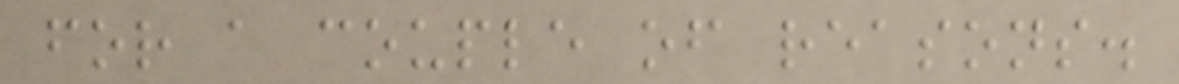for a couple of reasons.
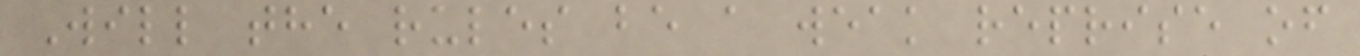Will the rules be a weak reprise of
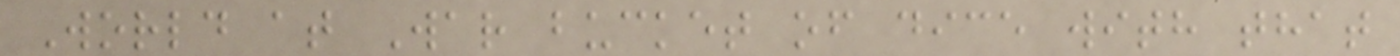World at War bucket of dice with that
